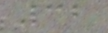32
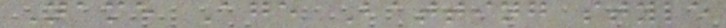Name Age Batting style
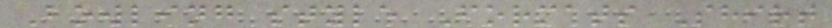Bowling style Formats Shirt
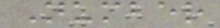Number
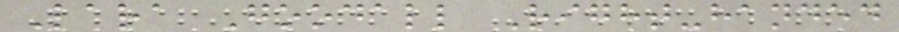Lara Goodall Right-handed
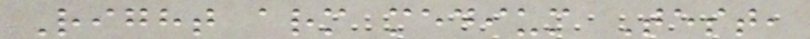Right arm medium Test,
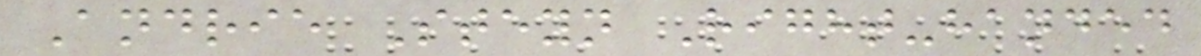Andrie Steyn Right-handed
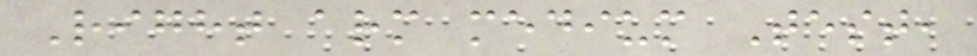Right arm medium Test,
